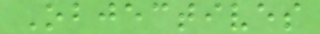Objectives
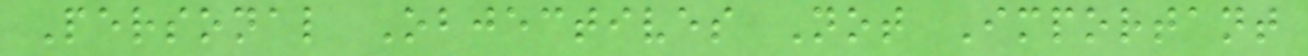Personal Objectives Not Important
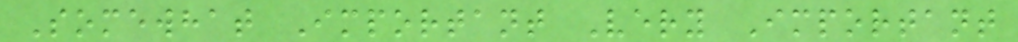Somewhat Important Very Important
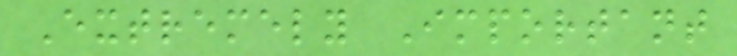Extremely Important
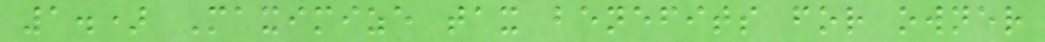1.) Maximize tax benefits for owner
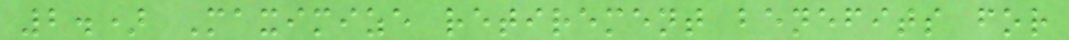2.) Maximize retirement benefits for
